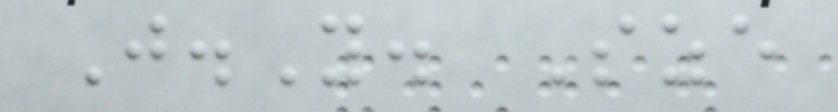J.Y. Sze
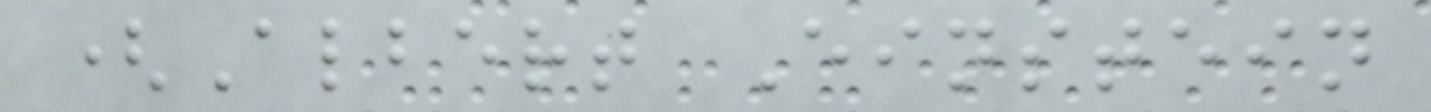(Albert Einstein
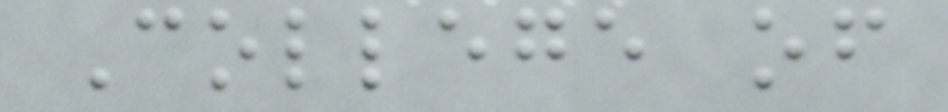College of
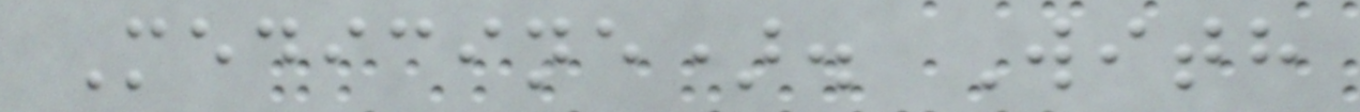Medicine). With
